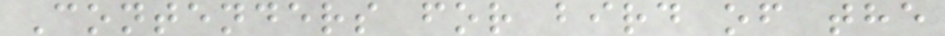Contenders for bird of the
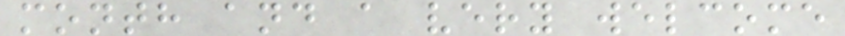month and a very welcome
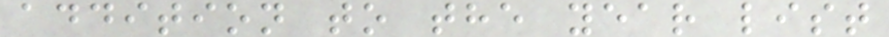addition to the year list
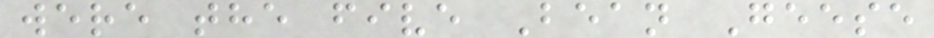were the five Bean Geese
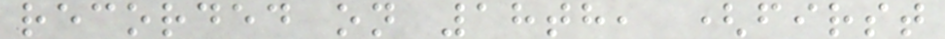recorded on 18th, (first
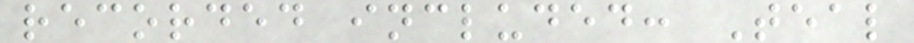recorded included: Teal
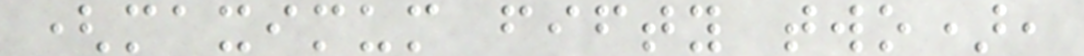(maximum fifty two),
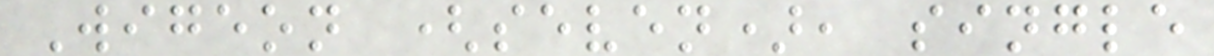Wigeon (seven), single
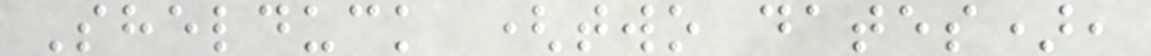Shelduck (two dates),
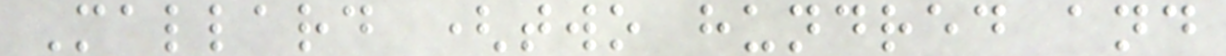Mallard (two hundred and
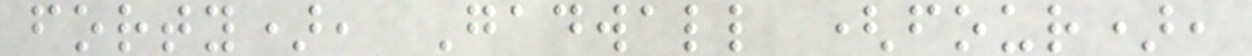forty), Gadwall (four),
